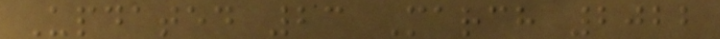Updated 23 March 2022
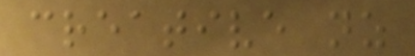creative nz
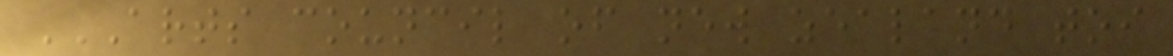ARTS COUNCIL OF NEW ZEALAND TOI
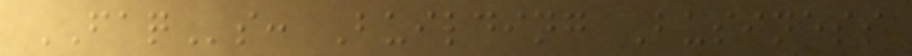FAQs: Building Business
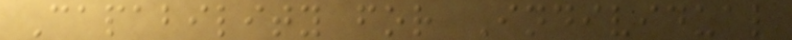Capability for Individual
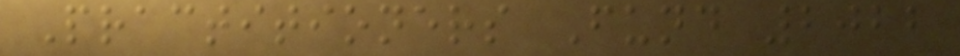Practitioners Fund 2022
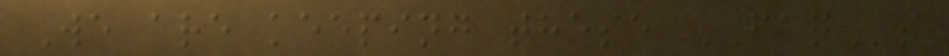We are keeping these FAQs
